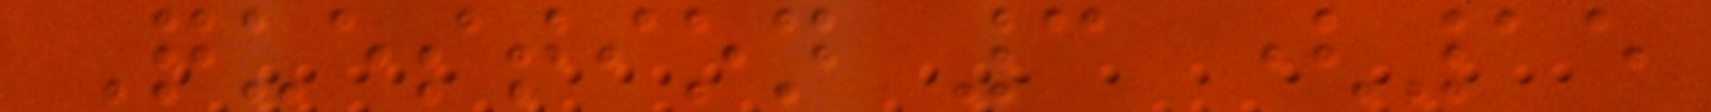Question 3 (15
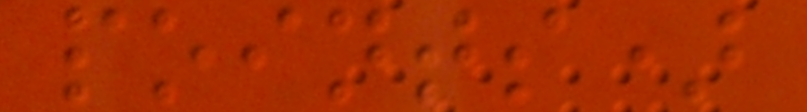points)
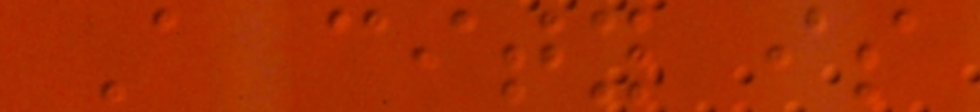A city is
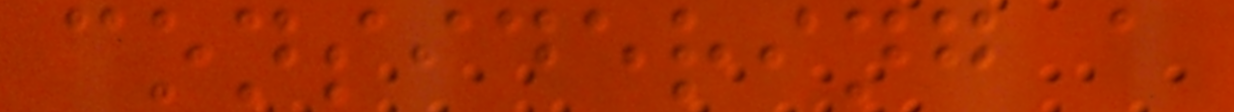considering a
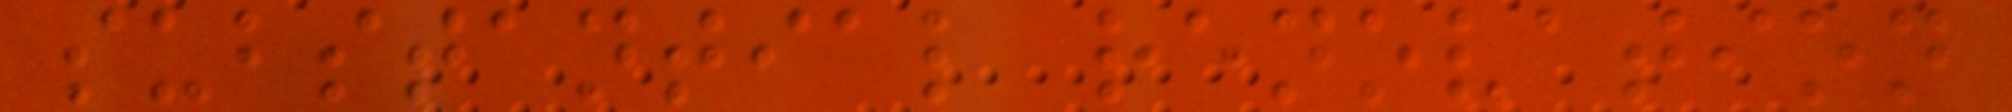substantial renovation
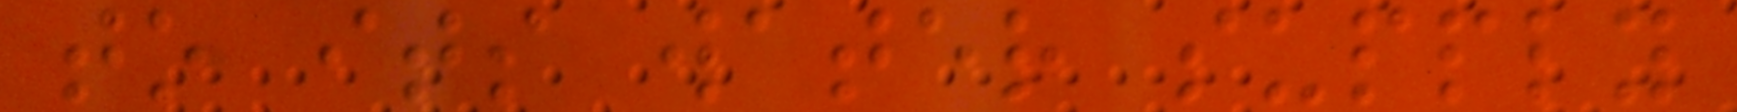to its water supply
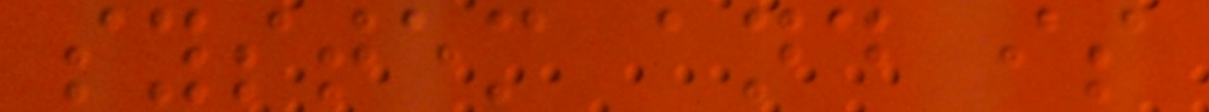system and is
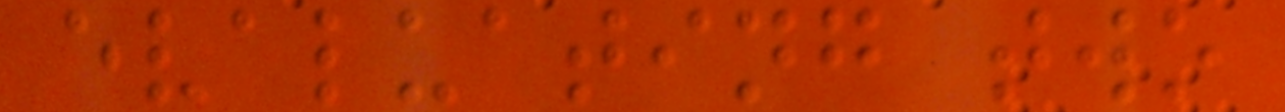evaluating two
